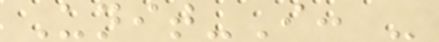Unit-I: -
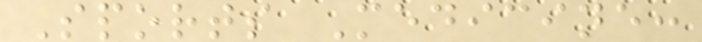Sports Medicine:
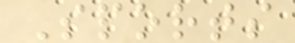Sports
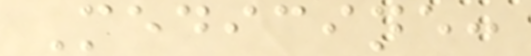Medicine:
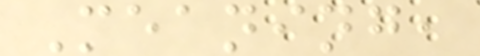Meaning,
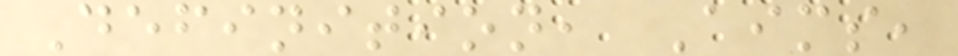Definition, Aims,
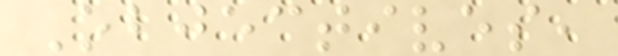Objectives,
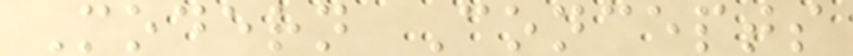Modern Concepts
